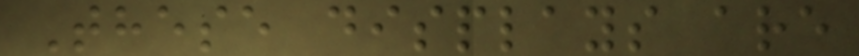These displays are
